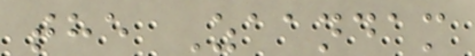the Zaandam
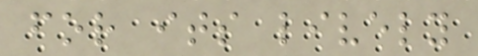for its lively
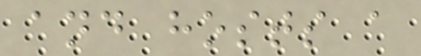and hosts a
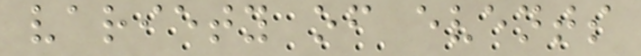variety of events
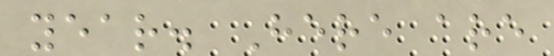year. Here are
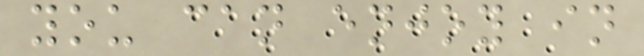you can enjoy in
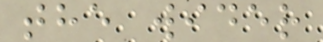the wider
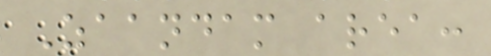Zaandam area:
